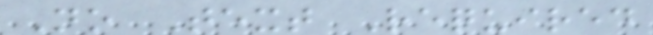No Text Required
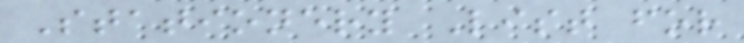Stationery List for
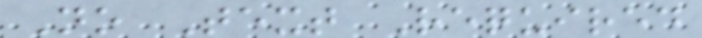No Text Required
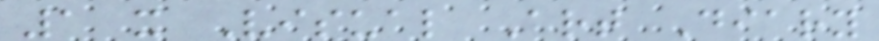1 x Visual Art Diary
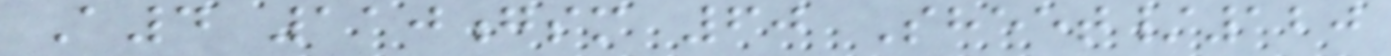A4 110gsm 60 Sheet/120
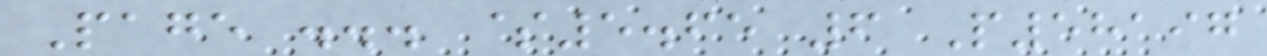Page ... $5.65 6 P58197
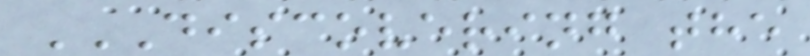DISCOVERING THE
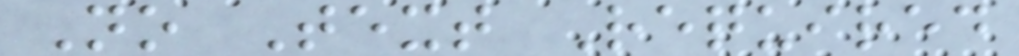No Text Required
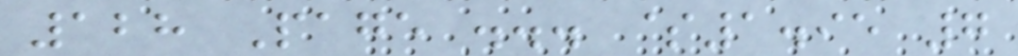128 Page ... $1.95 7
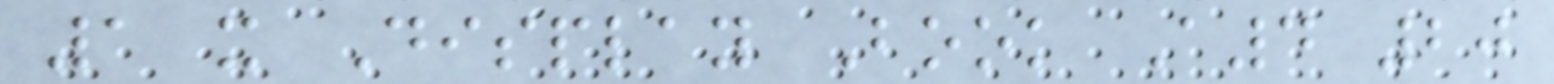1 x Display Book A4 20
